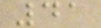41
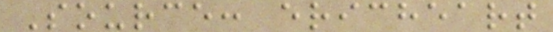Source: ericheart
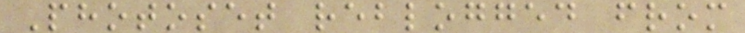Photoset reblogged from
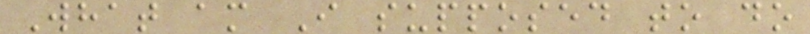What am I supposed to do
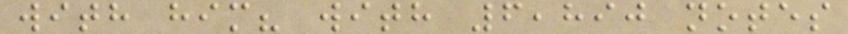with him? with 6,890 notes
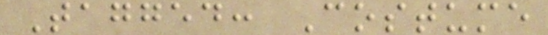Tagged: Costume
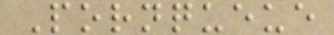Pornqueue
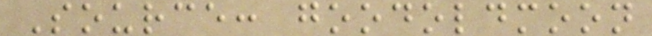Source: goodoldmoon
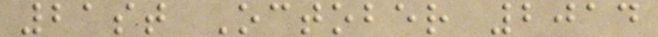21st October 2014
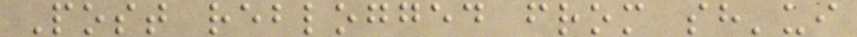Post reblogged from sh'ui
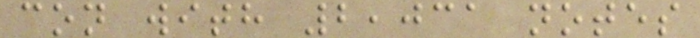con with 2,031 notes
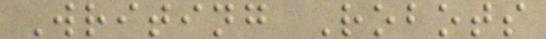Writing Robots
